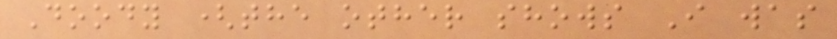Doody (the other shows I was
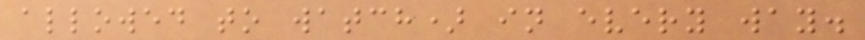allowed to watch) in every way.
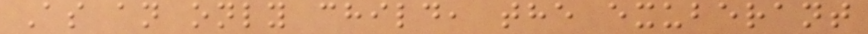As an only child, the exuberant
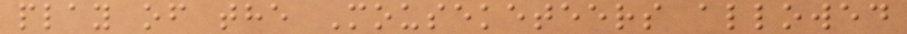play of the Mouseketeers allowed
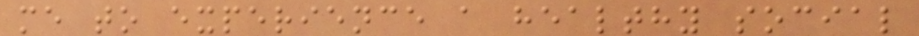me to experience a healthy social
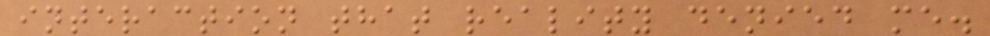interaction that reality denied me.
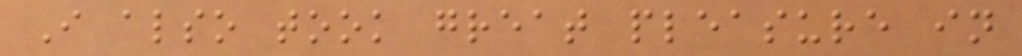I also took great pleasure in
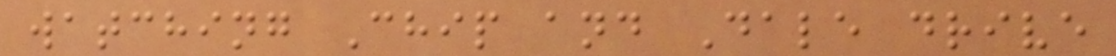watching Chip and Dale drive
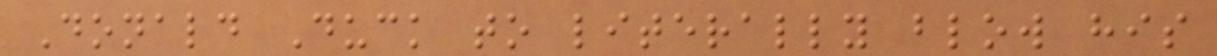Donald Duck to literally blow his
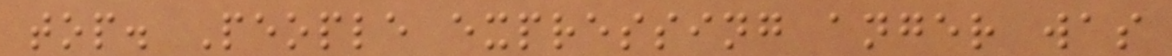top. People expressing anger was
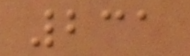231
